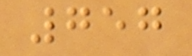757
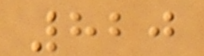820
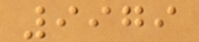9979
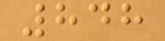848
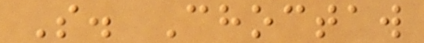S. Choctaw
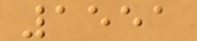1551
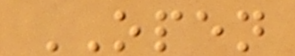OPEN
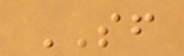SF
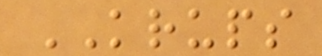KRUPS
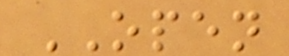OPEN
